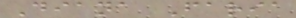Diana Faria
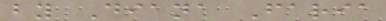by Diana Faria
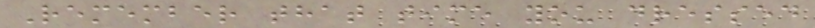Remember that time you dressed
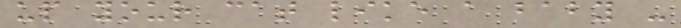up your cat like a baby -
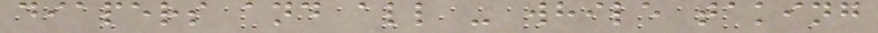diapers and all - while taking
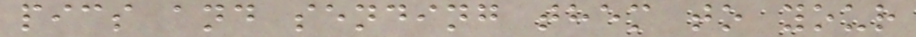pics and sending them to your
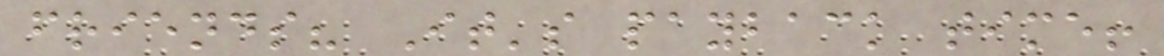friends? It's payback time!
